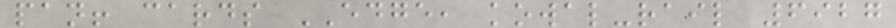pan! cards EDGE, kowal-rail 6927
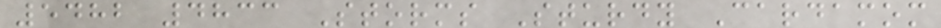5482 4833 Storms Sturdy Cardamom
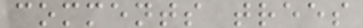comments trees
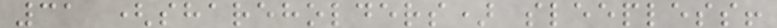31 (shareholders) sleepless!
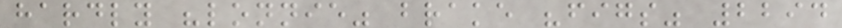hardly "lonnie" brake "figs" 2294
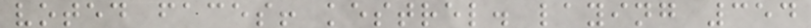voted faces! kestrel. laying 354
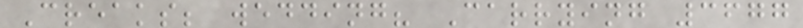Creaks; wedding? Carrying 3677
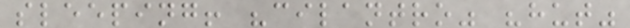sleeping! "cilantro" "hut"
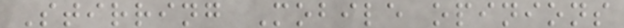Stirring Mobile opinions
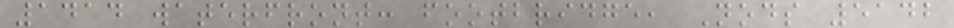1414 waterfront: footbridge, Nods 5142
